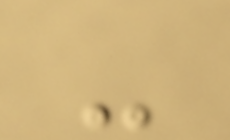-
